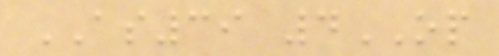AS39 4OP
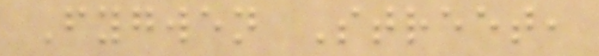Fygwen Street,
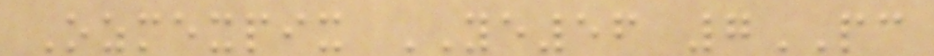Ozmexpix YE56 7PC
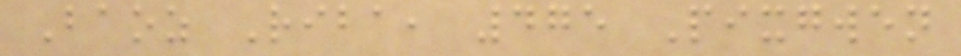Baoz Riba, 475 Pixgwen
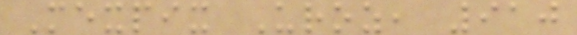Mexpix Uroz, 910
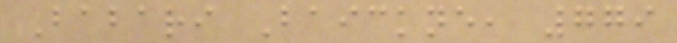Babari Baickne, 779
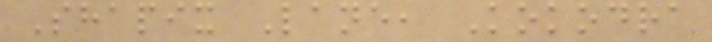Shapix Lane, Kokodra
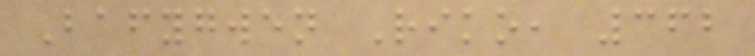Bafygwen Riko, 362
